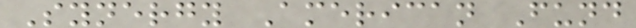Synergy American Fund
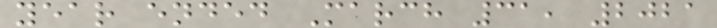year ended March 31, 2021
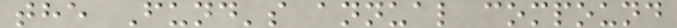the Fund's annual compound
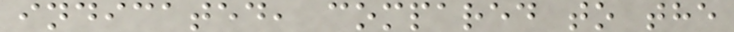indicated, compared to the
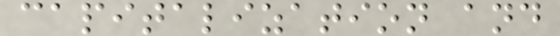capitalization and
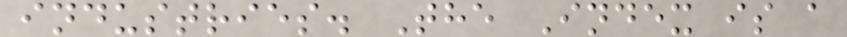industries. The Index is a
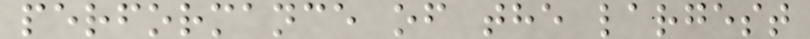performance of the largest
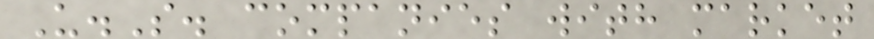U.S. companies with market
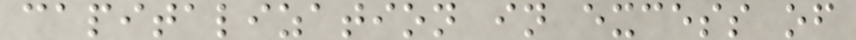capitalization in excess of
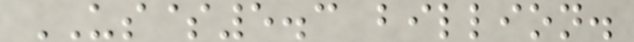US$5.3 billion.
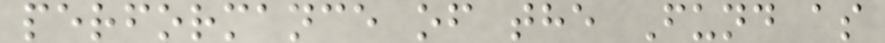performance of the Fund as
